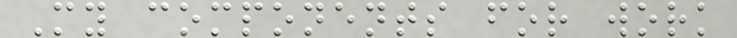My components for work
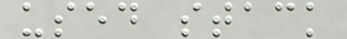used stack
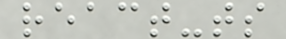react-ts
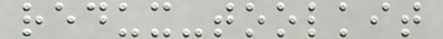redux-toolkit
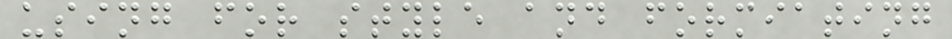using for style and formiating
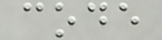code
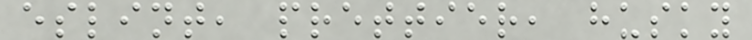eslint, prettier, husky
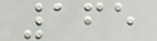165
